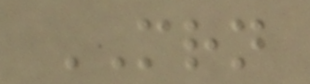MRN
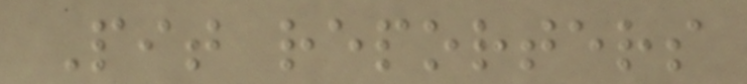Pit reporters
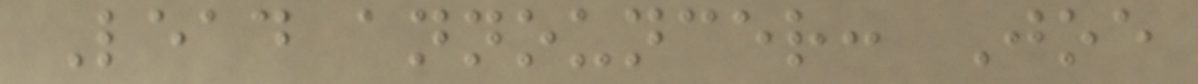Lead announcer: Joe
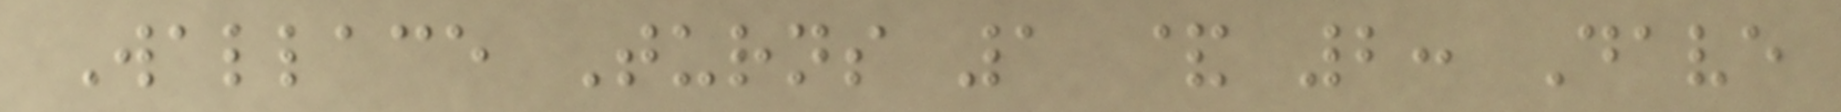Wallace Turns 1 & 2: Dave
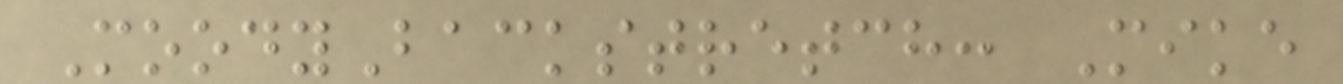MoodyBackstretch: Mike
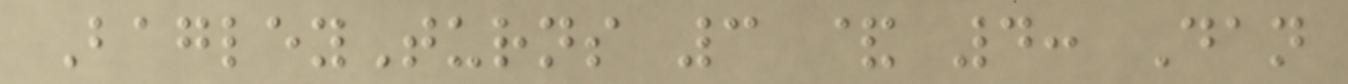BagleyTurns 3 & 4: Dan
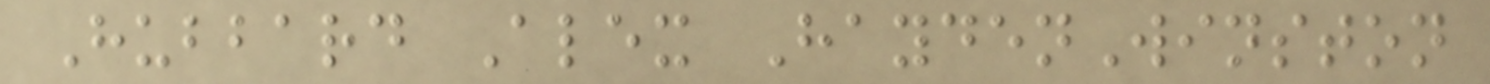Hubbard Alex HaydenWinston
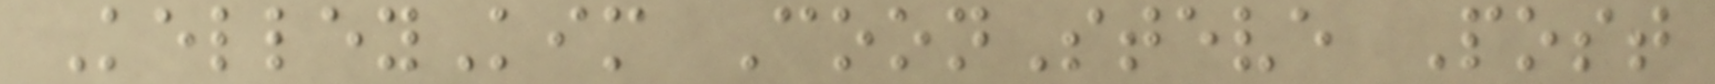KelleyKim CoonSteve Post
